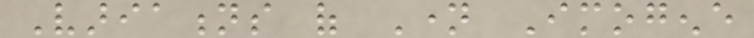Variations of Name Imogene
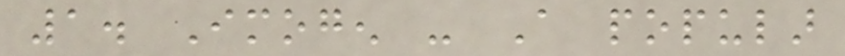1. Imogen - A popular
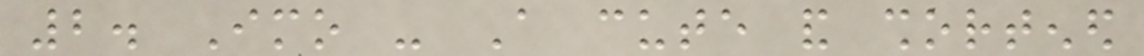2. Imo - A cute and shortened
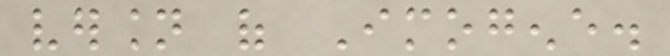version of Imogene.
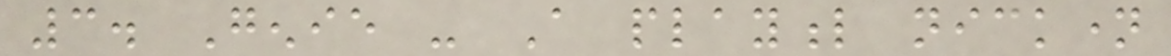3. Genie - A playful nickname
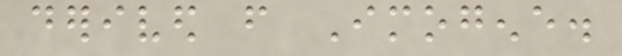derived from Imogene.
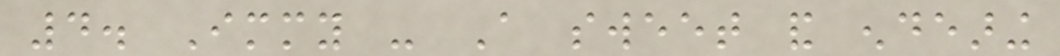4. Immy - A sweet and endearing
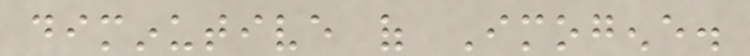diminutive of Imogene.
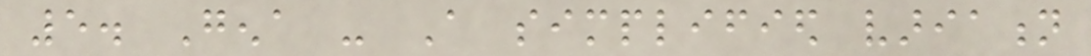5. Gena - A simplified variation
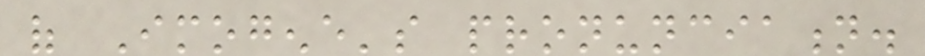of Imogene's pronunciation.
